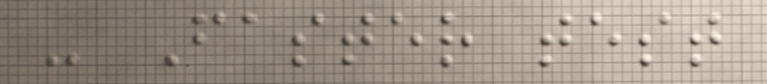- Faster test
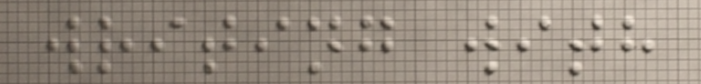writing with
